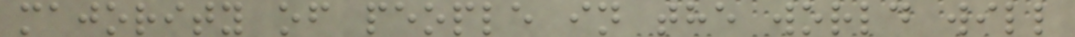majority of people in the world will
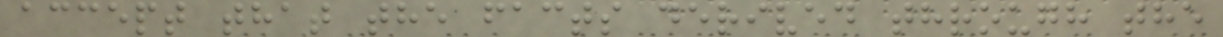accept that the facts derived through the
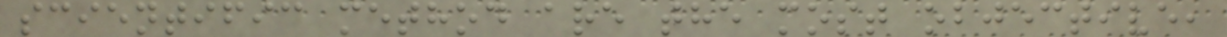scientific method are the most objective,
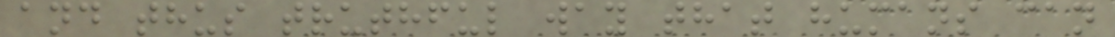and thus truthful way that humans can
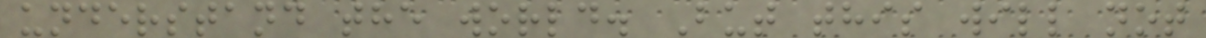understand the world. But this will not
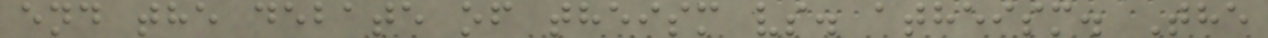end the debate of theism vs. atheism. The
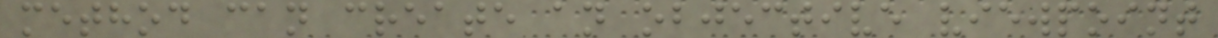method can create an objective viewpoint
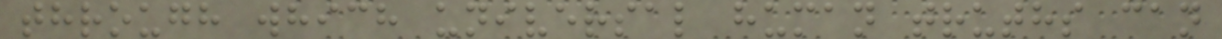through which universal human truths can
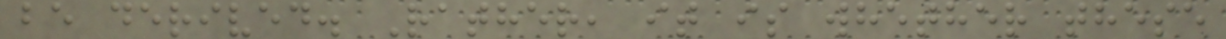be derived. Rather, it is whether these
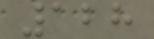128
